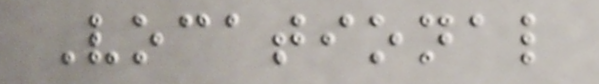Vocational
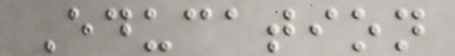Education
